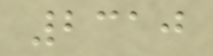2310
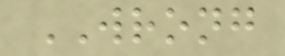WRONG
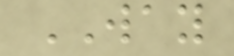WAY
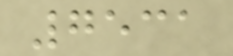7531
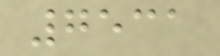7531
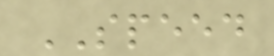SPEED
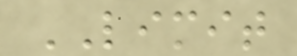LIMIT
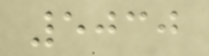5030
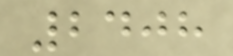2408
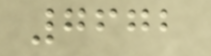7672
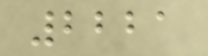2221
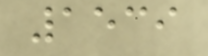1539
